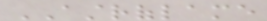ASTROFLAME
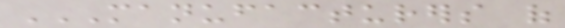MANUFACTURERS OF
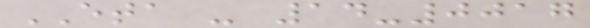ETA - 14-0017
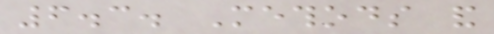6.3. Methods and
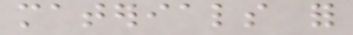materials for
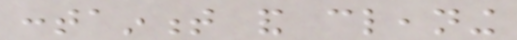containment and cleaning
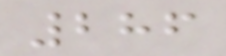286
